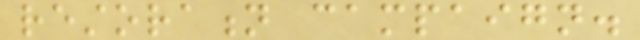restoration campaign.
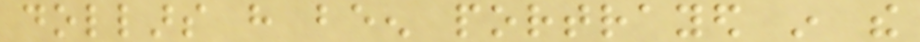dollars have been portrayed in the
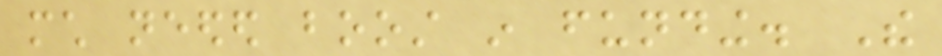much needed boost in funding. The
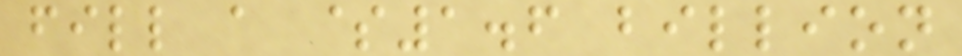fill a $1.6 billion
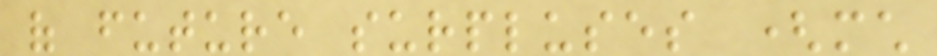of future surpluses (much
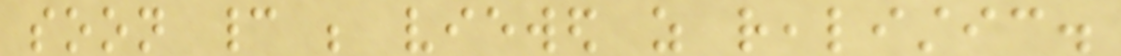soon cannot be viewed as realistic.
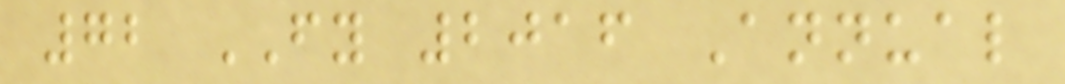72 FY 2016 Annual
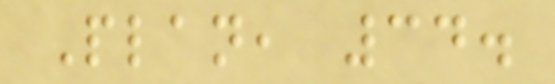Plan, 34.
